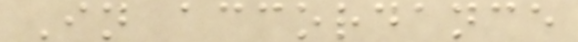In accordance
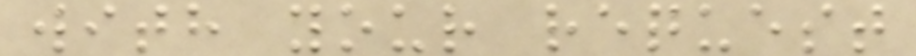with your request
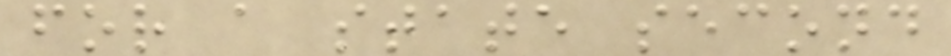for a state second
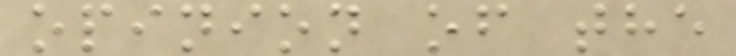opinion of the
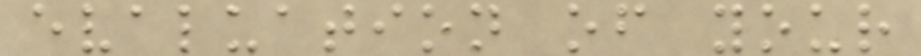evaluation of your
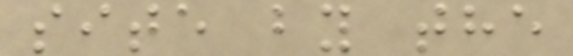site by the
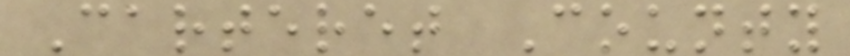Carteret County
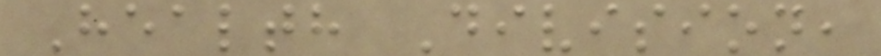Health Division,
